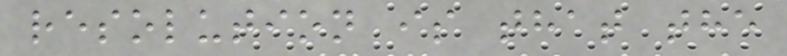resolution is that the
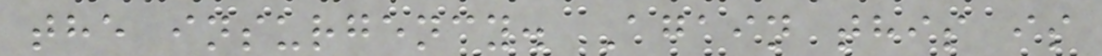the insurgency. Again this is
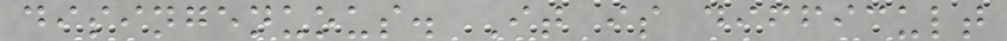disingenuous. It is difficult
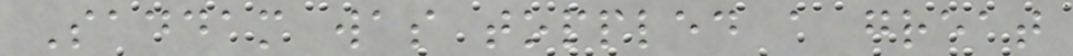Saddam was toppled a great
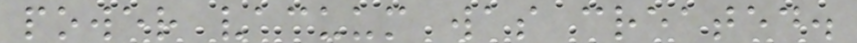power vacuum was created.
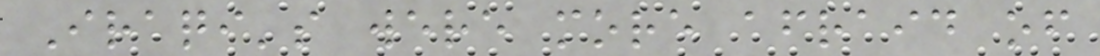Iraqi's were more afraid of
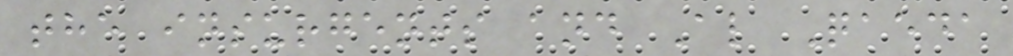the insurgents and Al Qaeda
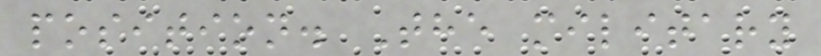position. The military
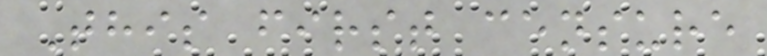This first censure
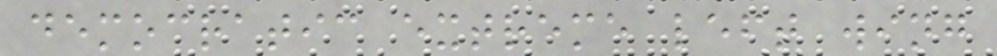democratic extreme left wing
